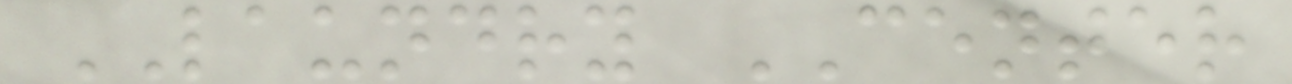LAUNDRY CENTER
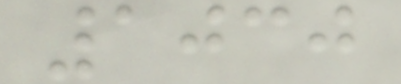1030
